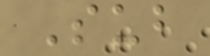Sub
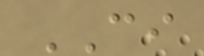CI
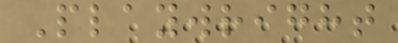Playwright
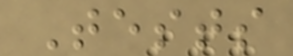Tests
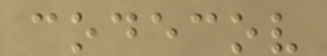codecov
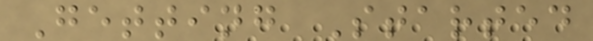Getting Started
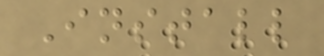Install
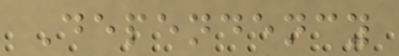Dependency
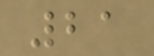21
